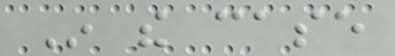In the case
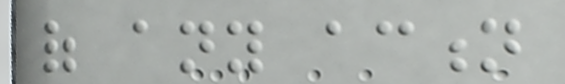of any action
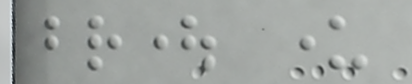brought under
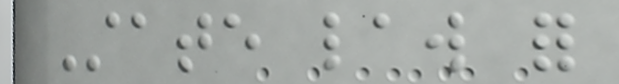State law for
